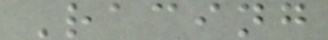Racing
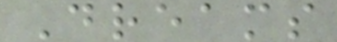Dreams
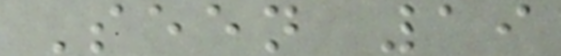Seen 19
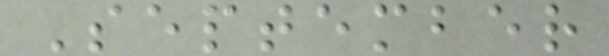September
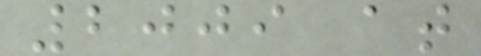2009 at
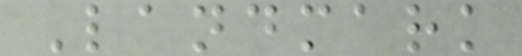Landmark
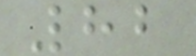82
